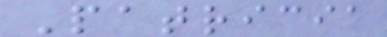Patricia
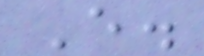E.
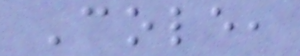Cole,
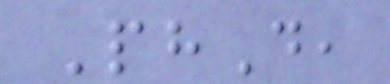PhD,
